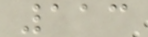113
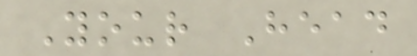Your Head
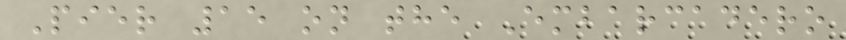Pier 15 on the Embarcadero
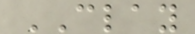CLAY
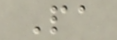Pa
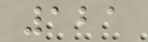121
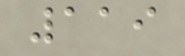119
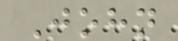John
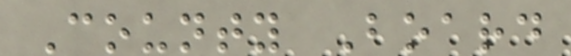County Board
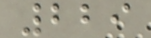229
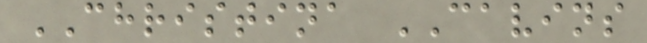CHRISTINA CAVINS
